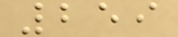259
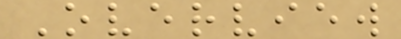Overview
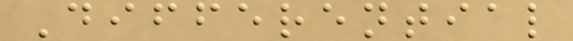Differential
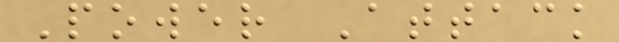Power Attack
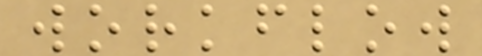workflow
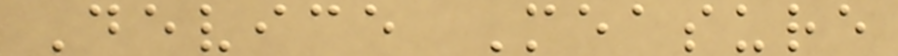Device Measure
